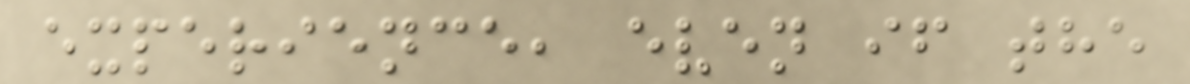experience, even if the
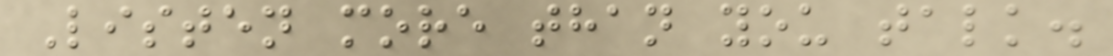Listen more than you talk.
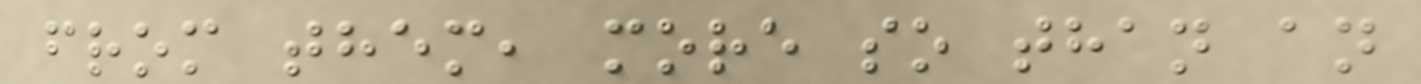from them, more so than an
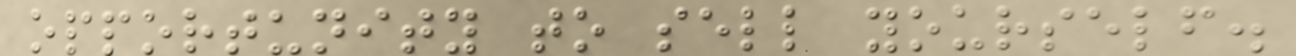opportunity to sell yourself.
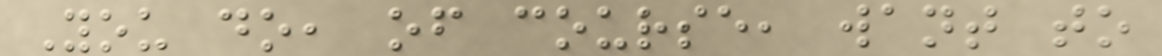You do, of course, want to
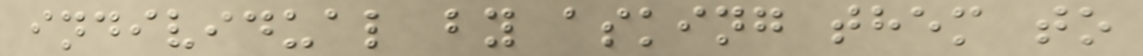individual by asking them to
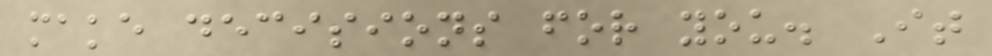make decisions for you. It
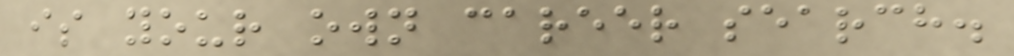is your own career search.
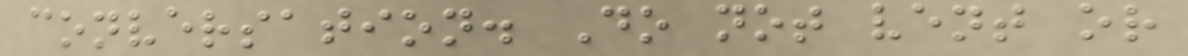conversation. Do not vent or
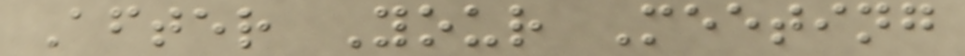After Your Meeting
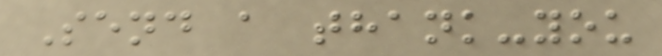Send a thank-you
